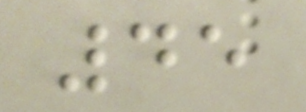45
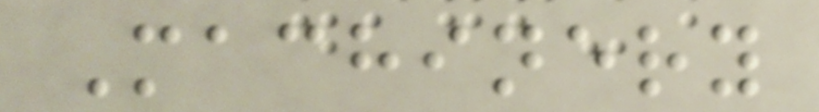Machinery
